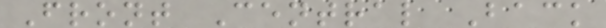Front Central Back
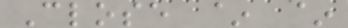Close ~ ~
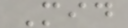Mid
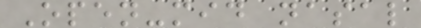Open-mid nasal
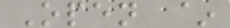Open ~
